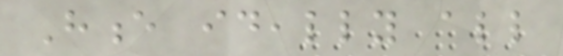Hence ideally all
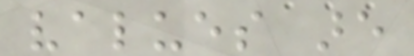values are
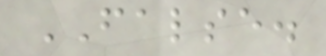FALSE.
